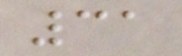31
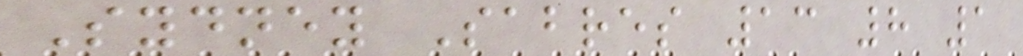Sydney Sabres 13 8 1
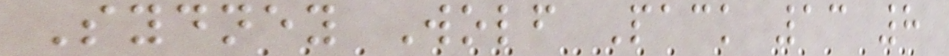Sydney Wolf Pack 13 8
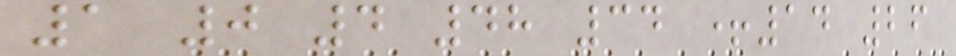1 0 4 48 34 +14 26
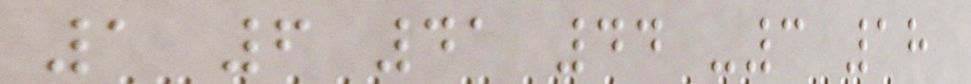1 6 41 44 -3 18
